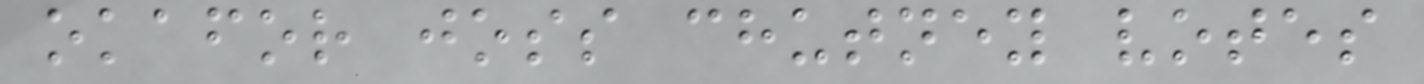okafor joss chutney votes
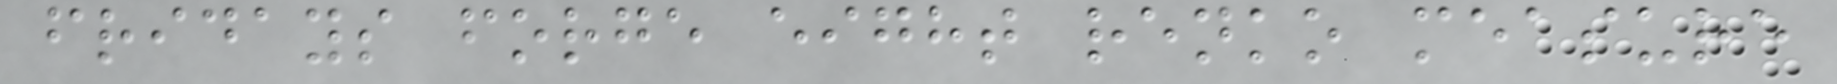fridays forge eight renko measure
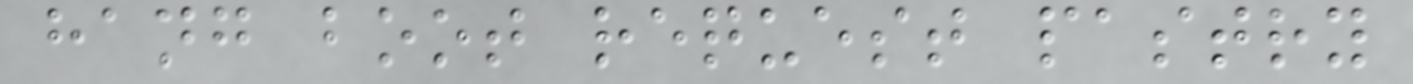hang boot request pastry
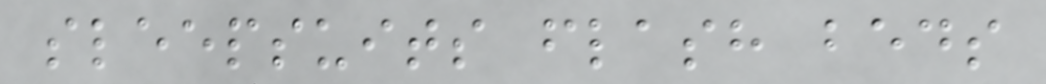sleepsuits flash beds
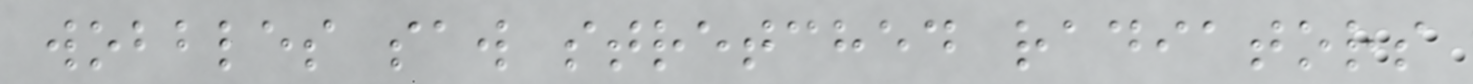wobbles saw stretched radiators
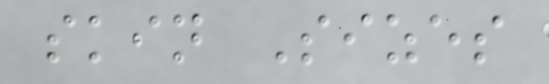skin Sizes
